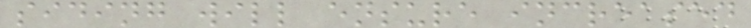siding will ensure increased
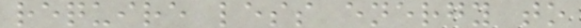require less energy to
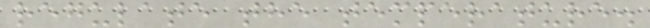regulate the temperature.
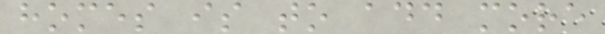homes is to add more
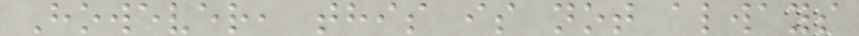However, this is not always
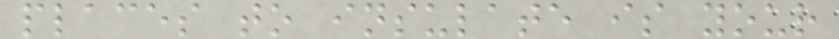places to insulate is your
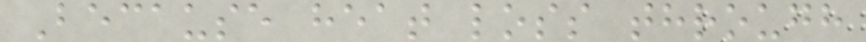Because heat loss through
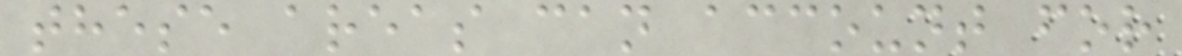these areas can account for
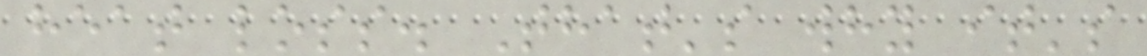heat loss. That's why it's
